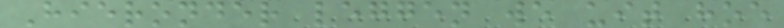Hieronder leggen we uit hoe
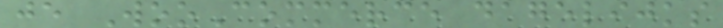je WooCommerce dagelijks
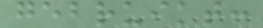gebruikt:
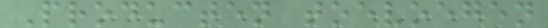Producten toevoegen
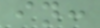in:
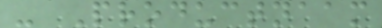- Productnaam
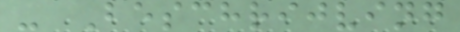- Beschrijving
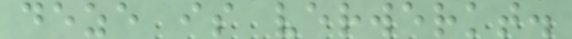deze is verwerkt.
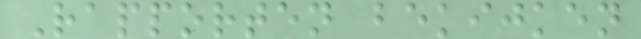Rapporten bekijken
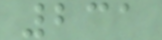231
